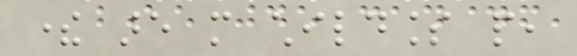there are more childless people,
